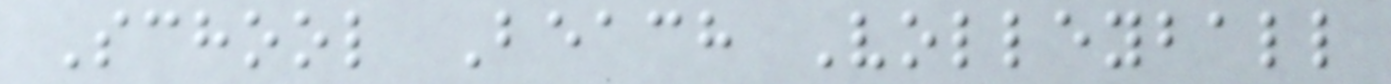School Beach Volleyball
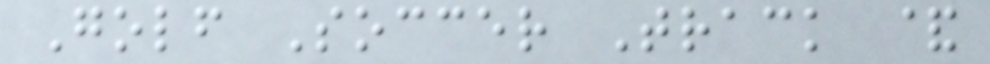Golf Soccer Track &
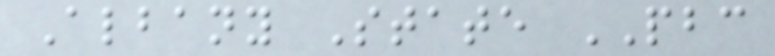Albany State PBC
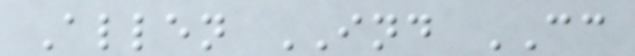Allen IND CC
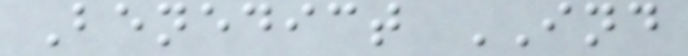Benedict IND
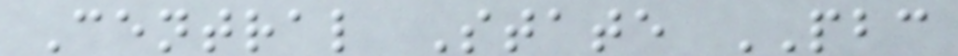Central State PBC
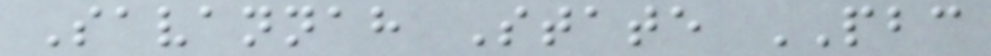Savannah State PBC
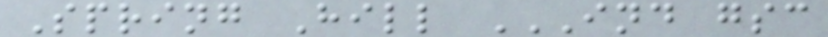Spring Hill IND GSC
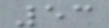53
